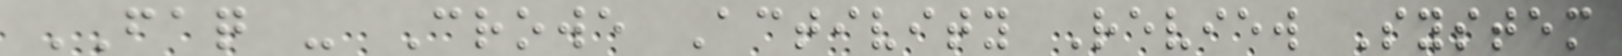FAQ - Crowe Activity Review System
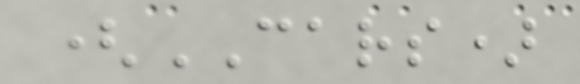(CARS)
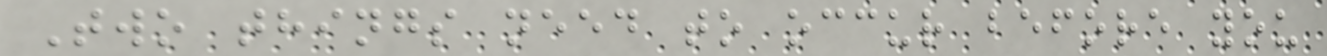Two things need to occur before you
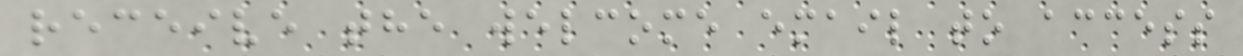receive the welcome email to access
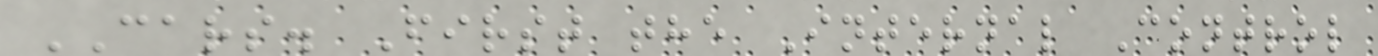CARS. First the Internal Control
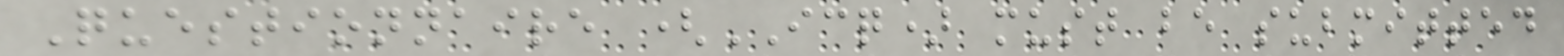Questionnaire (ICQ) must be submitted
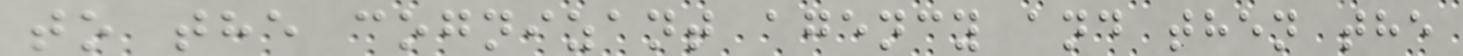to the cognizant agency and then the
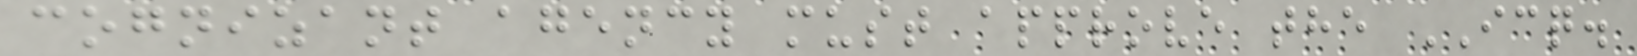cognizant agency must approve the ICQ.
